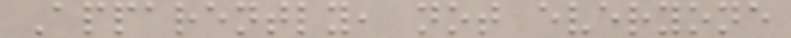Apparently, not everyone
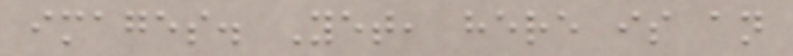images. Yet, here is an
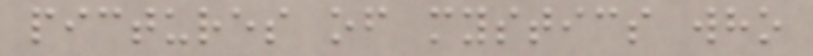pictures of mystics who
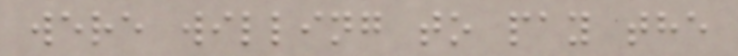were willing to pay the
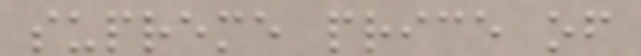supreme price of
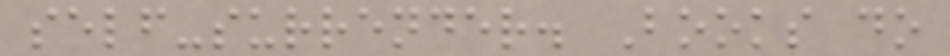self-surrender. Books do
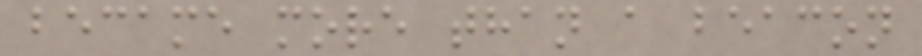became more than a beacon
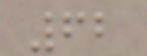62
